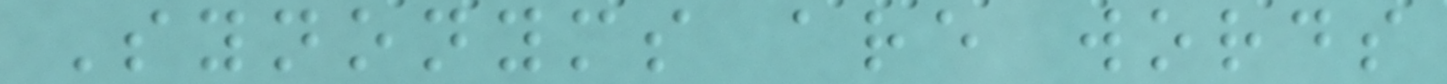Synonyms are words
